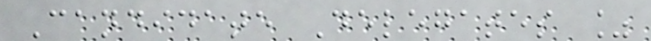Candidate Delegates %
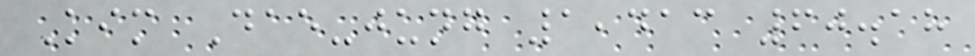Kim Dae-jung 1,413 60.18
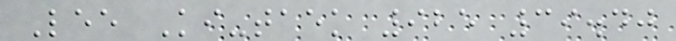Lee Ki-taek 925 39.40
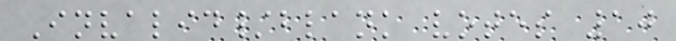Invalid/blank votes 10
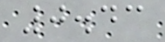0.43
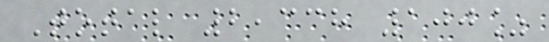Total 2,338 100%
